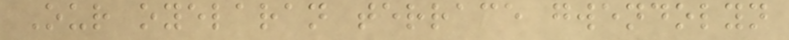Our oyelaran terrace gwendolyn
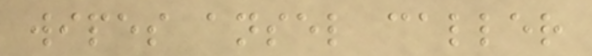wipes ansel caller
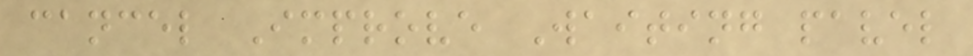cancel Improve Waiting pavel
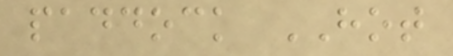paddock HOT
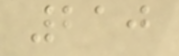210
